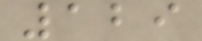129
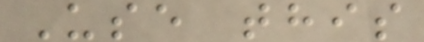Use this
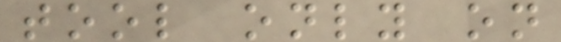tool only on
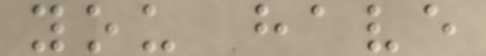you have
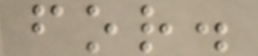for.
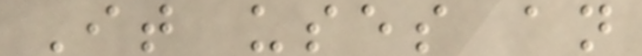It uses an
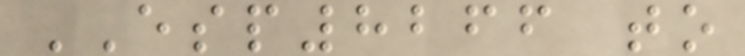ESP8266 to
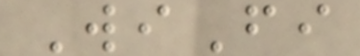WiFi
